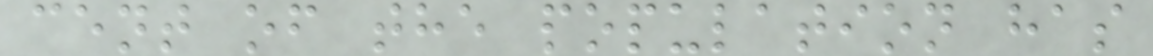cent of the population has
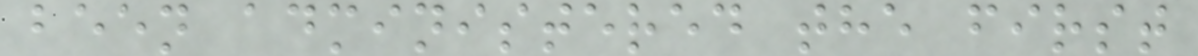been administered the first
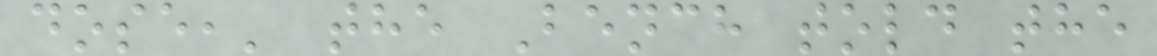dose,' the Bench told the
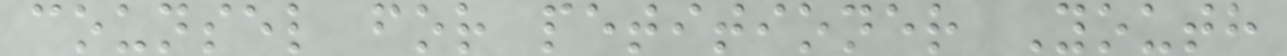counsel for petitioner Youth
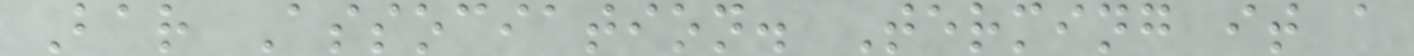Bar Association. Terming it a
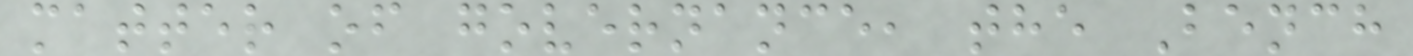matter of governance, the Bench
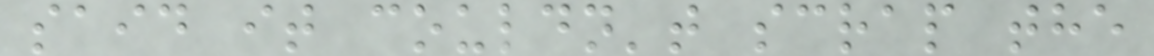said it couldn't scrap the
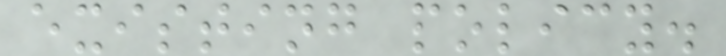existing policy.
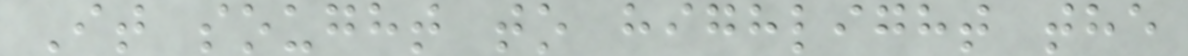It sought to highlight the
